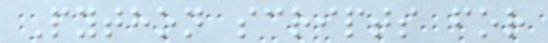Python scripts for
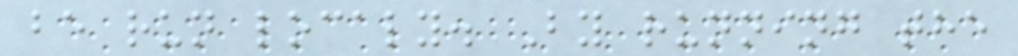be run localy. By running the
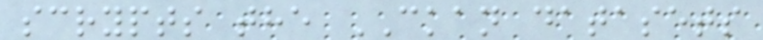scrypts the CKAN datasets
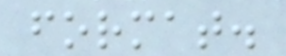format.
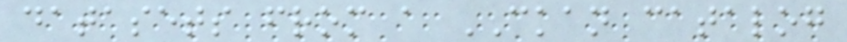datasets from a CKAN catalog
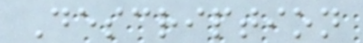Description
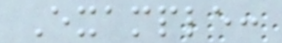Example:
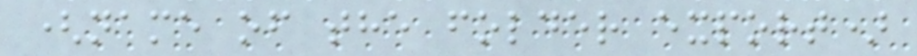(name of the folder export)
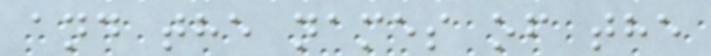and the names of the
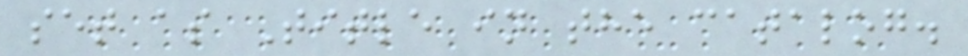set as Title in the catalog.
